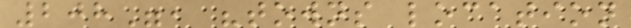208", "towns location
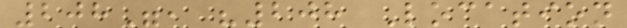208", "208 Location
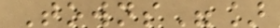Towns"]
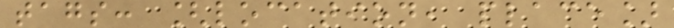tags: [location, place]
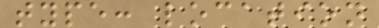type: location
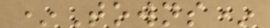*Towns*
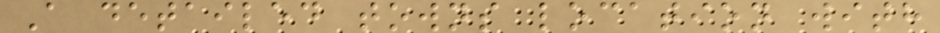A detailed towns location with
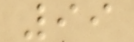99
